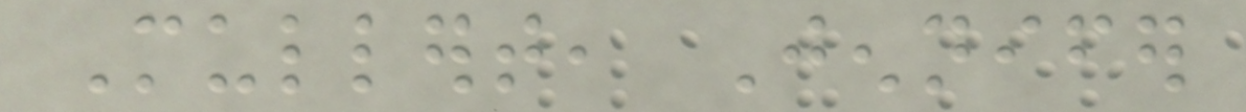Mullert, Jennifer
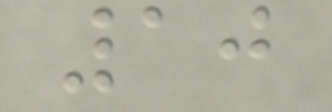10
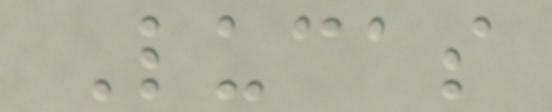Lucas
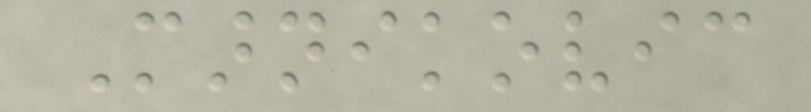Marnikovic
